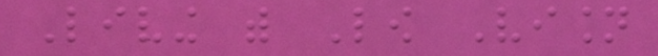Living with Low Vision
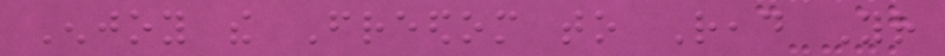Enjoy the Freedom to Read Your
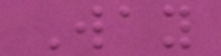Way
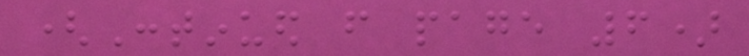(Continued from page 6)
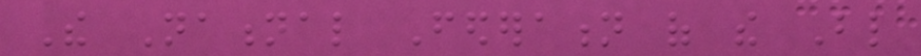The National Federation of the Blind
